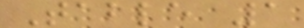Table 1
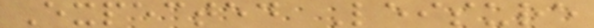Expected Leisure
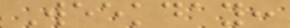Weekday:
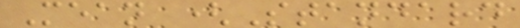Mean (Standard
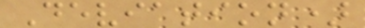Deviation)
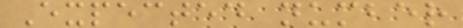Expected number
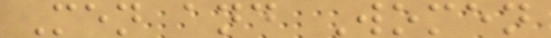Men and Women
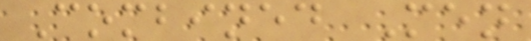Combined Men
